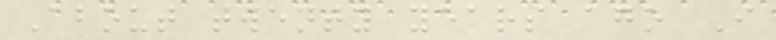About twenty years ago I
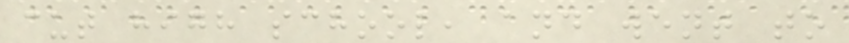cut high school, and went to
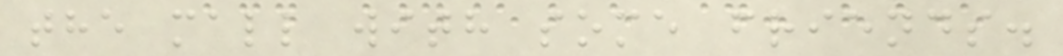the mall with some friends.
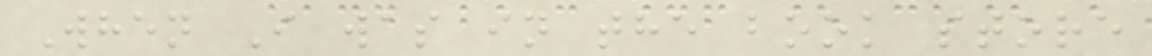When I was in the book store
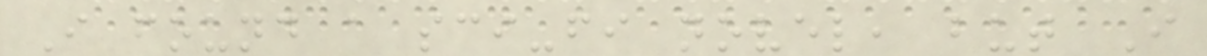I found a sci-fi novel, but I
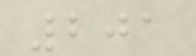201
